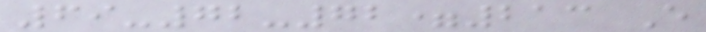69-72-72=213 E
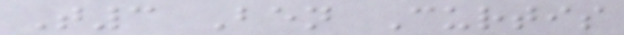T3 Ben Curtis
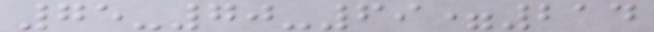75-70-69=214
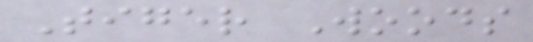Tiger Woods
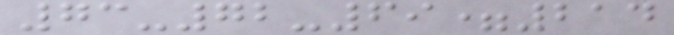73-72-69=214
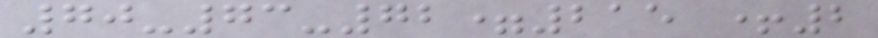70-73-72=215 +2
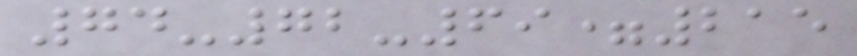74-72-69=215
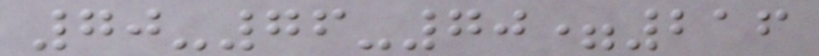70-76-70=216
